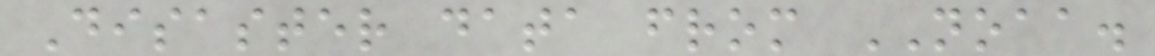Disaster data from NOAA.
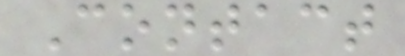Contact
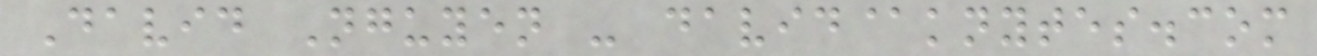David Nguyen - david@knytes.com
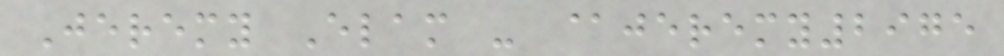Jeremy Elam - @jeremy2975
